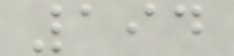194
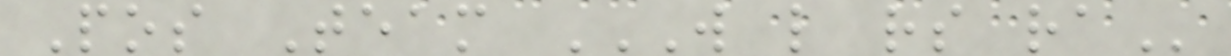Pos Team W L RS RA
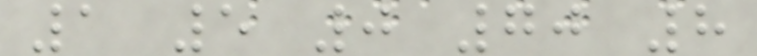1 5 0 70 8
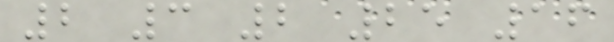2 3 2 25 16
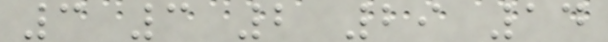3 3 2 29 14
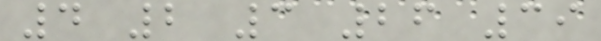4 2 3 26 39
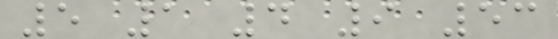5 1 4 9 53
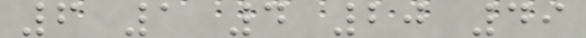6 1 4 20 49
